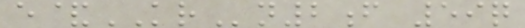e&KRn2f 59q
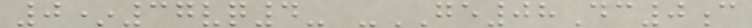0*37vq4- -GE08Dc0c
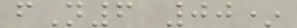fN6 00*
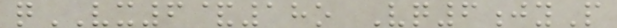qVX6&18o Vq6jyP
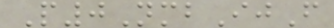P0NmbIjF
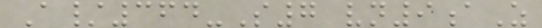A/364-S7 vn9aZ
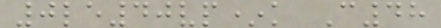0le40vp*k C48
